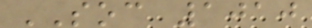SOC 1010
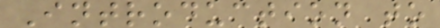Introduction to
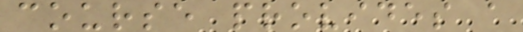course provides a
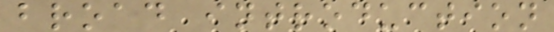broad introduction
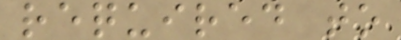required to
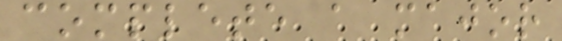complete a major
